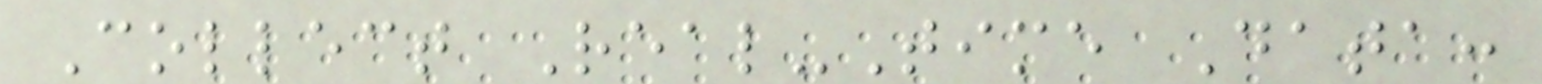Collect Real-Time Data:
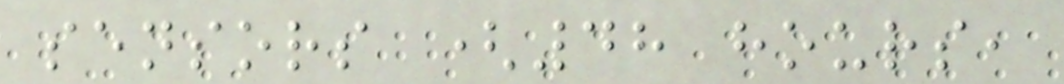sensors (48 hours,
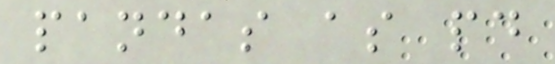pandas as pd
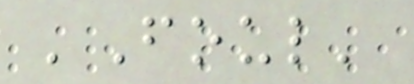'Foul'
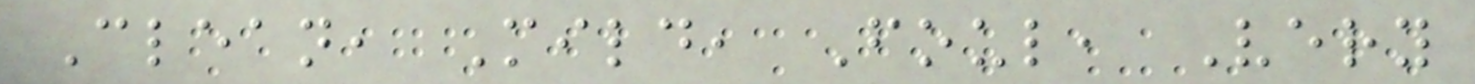Clean, Mild, Foul, Very
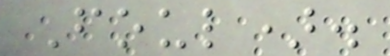Foul).
